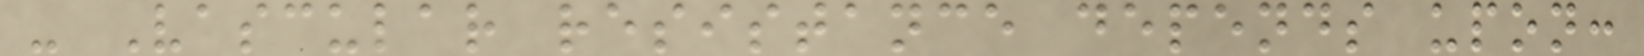- Vascular resistance depends upon:
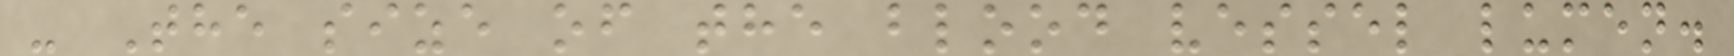- The size of the blood vessel lumen.
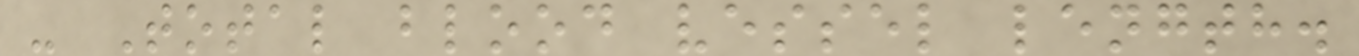- Total blood vessel length.
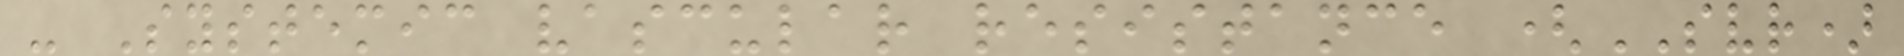- Systemic vascular resistance (SVR)
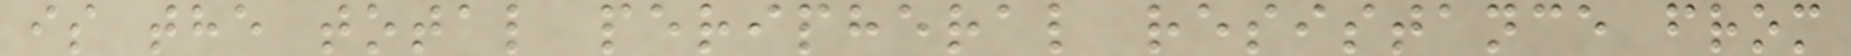is the total peripheral resistance from
